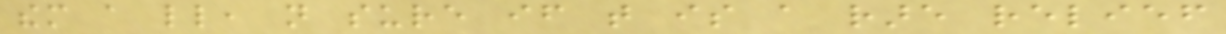them a little, not sure if that is a rare relief
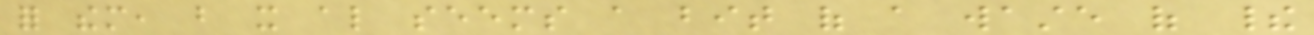for them, but it also seems a bit of a waste of their
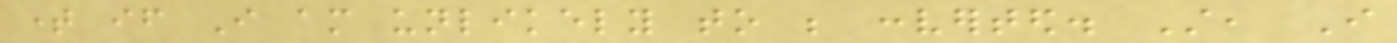time if I am unlikely to be converted. Still, I
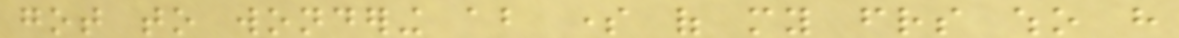got to wondering about some of my friends who have
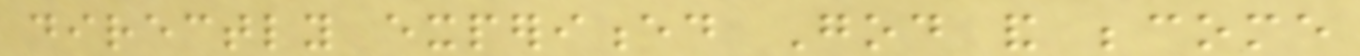directly experienced God and become
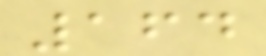164
